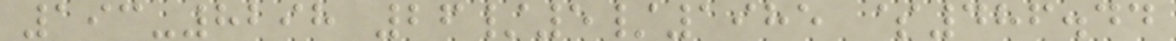193-8298 26/5/1985 $486.44
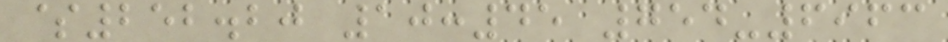$252.20 10:45 754-6963
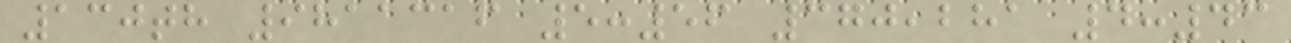130th 9811316 5:56 370,281 4:43
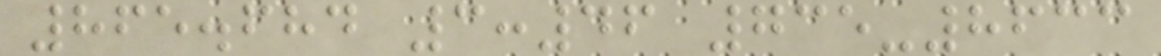865.684 3:46 735-8633
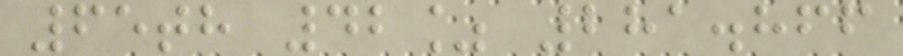65th 42% 281.866
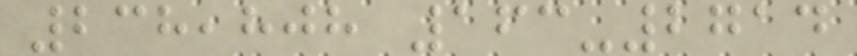238,808 163-2714
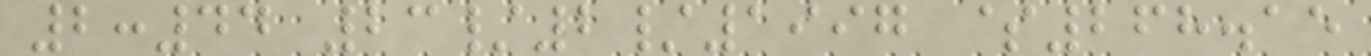2:44 23/2/1997 $268.15
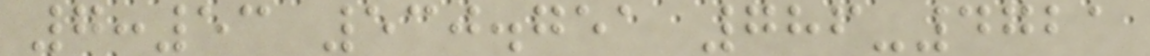7:53 530.751 786-4721
